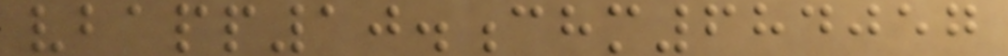vbapp10.chm684057
